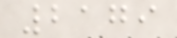2179
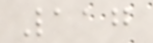117
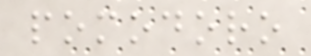pomodoro
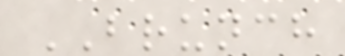BRUNCH
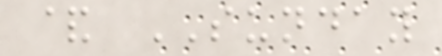& SUNDAY
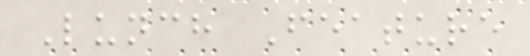Lunch Feature
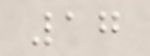17
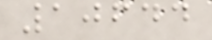10644
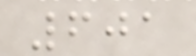601
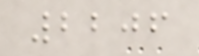2206
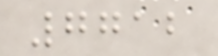7712
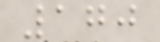170
